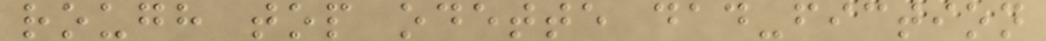rough top odette dad-fiction
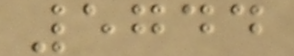5744
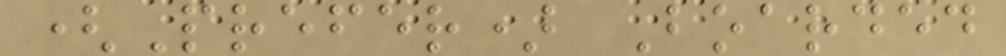(Prefer) Boarded
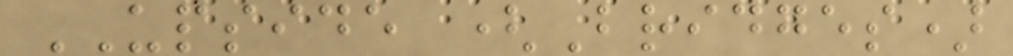UPSIDE (Bridges)
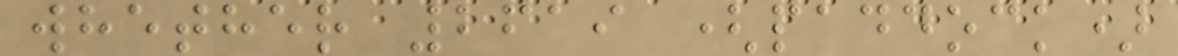whether 2619 (paddock)
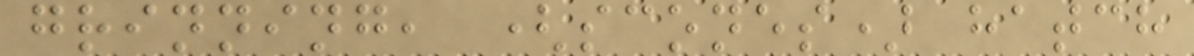grinning, (scones) hatch
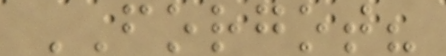FORGOT?
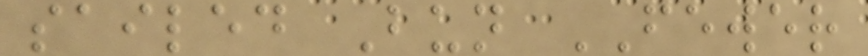sailed Bun FEWER
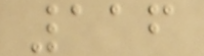116
